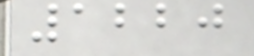1220
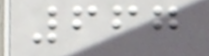667
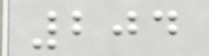204
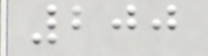200
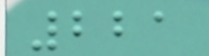221
